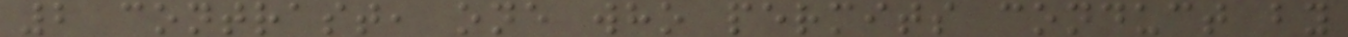2 contrast, one who permits conduct by
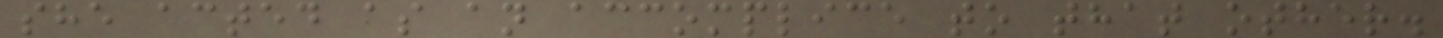she acted as an accomplice to that other.
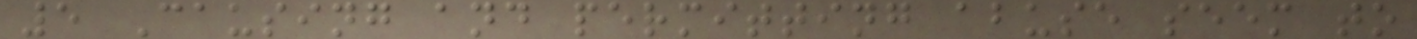5 Causing and permitting abuse seem to
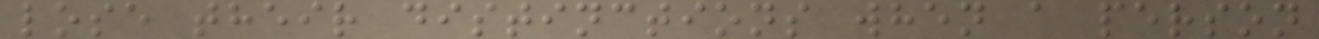lose their distinctions when a person
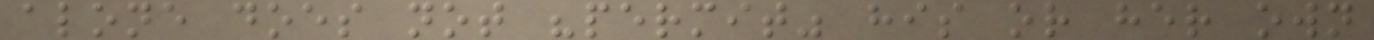alone does not "permit" his or her own
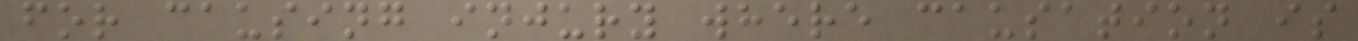for causing injury where causation is
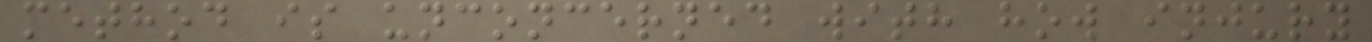method is unconcerned with how injury
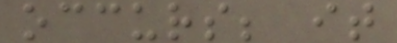occurs; it
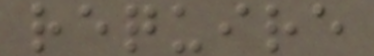require
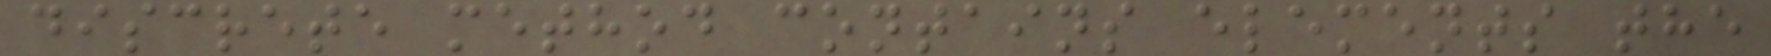discrete method contains elements the
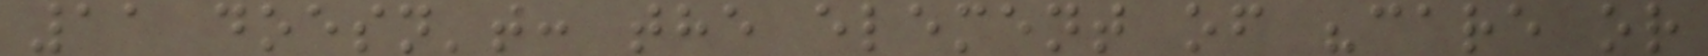11 doesn't: the element of "care or
